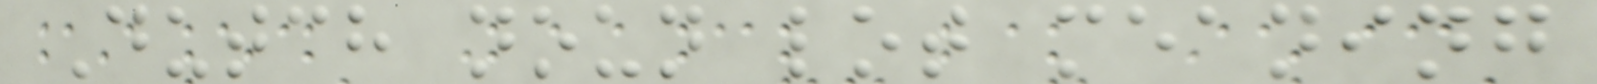Dutch noun lot meaning
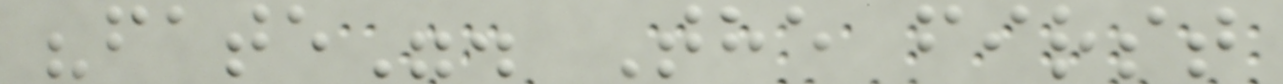"fate". The first
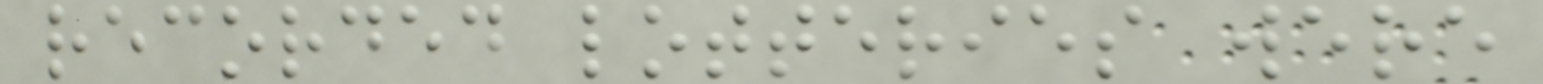recorded lotteries were
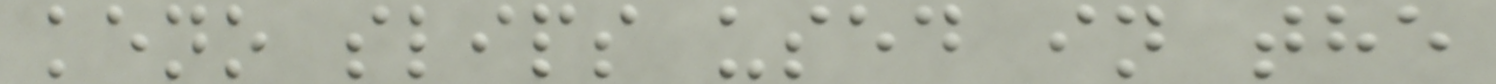keno slips used in the
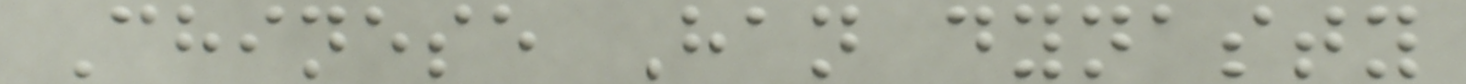Chinese Han dynasty
